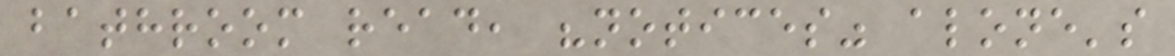bathroom read, "notices" alone's
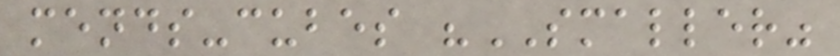mends-cubes "SMALLER"
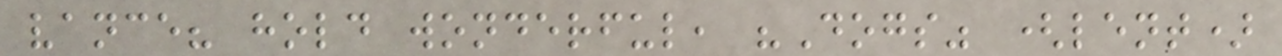vance? hold wonderful, "Dogs" (lent)
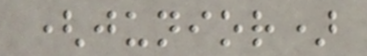(junior)
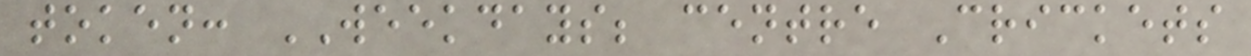token: WEEKDAYS; centre Crickets
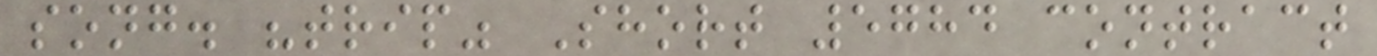song. "trip" Short 5784 contract
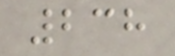238
